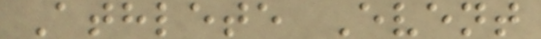Athlete Event
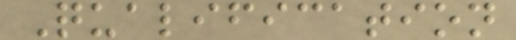Qualification
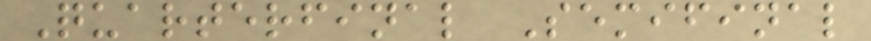Quarterfinal Semifinal
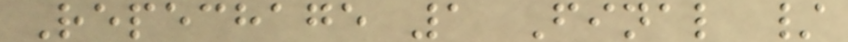Repechage 1 Final /
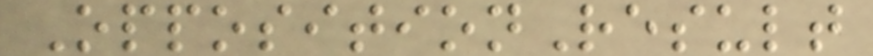OppositionResult
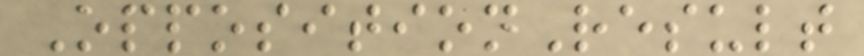OppositionResult
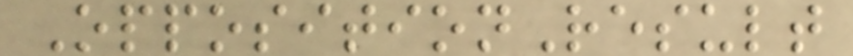OppositionResult
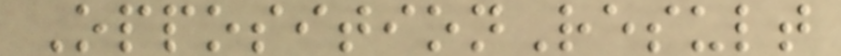OppositionResult
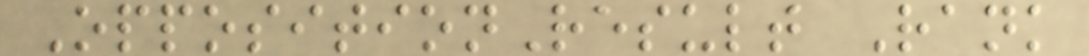OppositionResult Rank
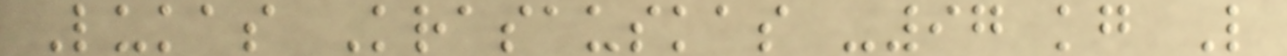Lukas Krasauskas -97 kg L
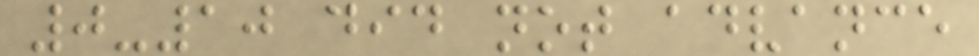0-10 did not advance
